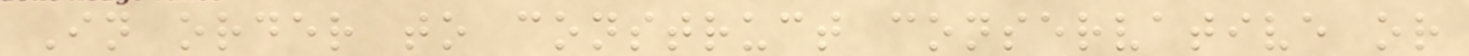In order to construct conservative or
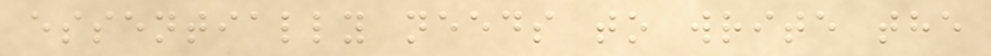essentially needs to write the
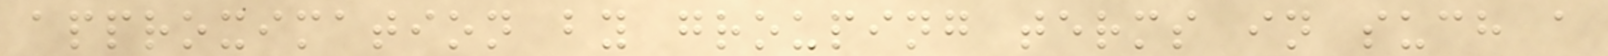approximation by grouping terms in such a
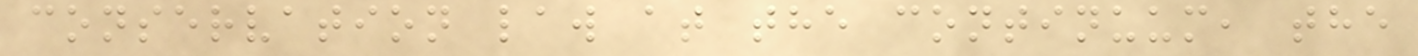conservation law at the continuum, the
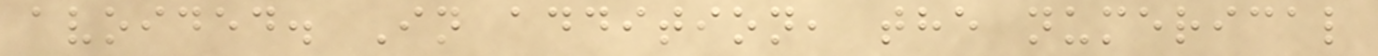avoided. In addition, the numerical
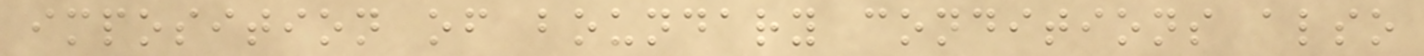imposition of boundary conditions also
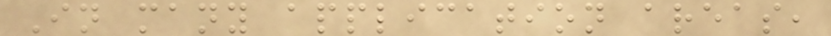In many application areas,
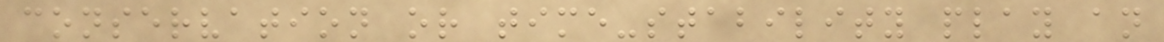conservation or time-stability play an
